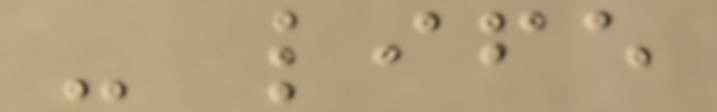- life
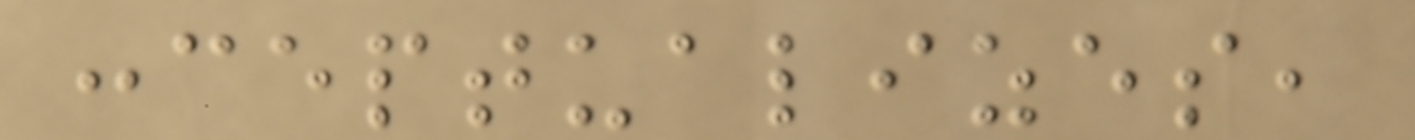conceptualizes,
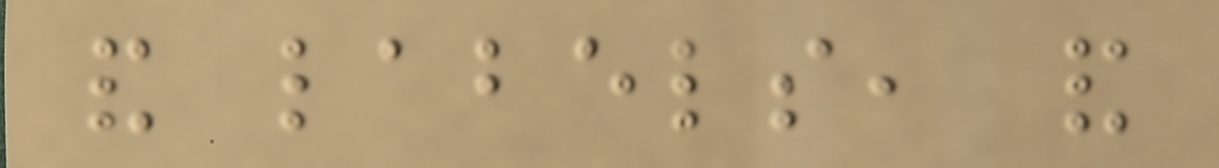and labels, and
